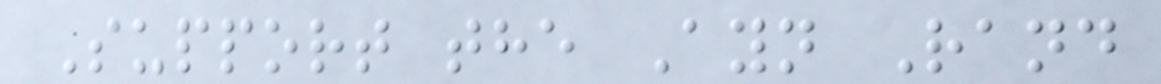Support the Ayn Rand
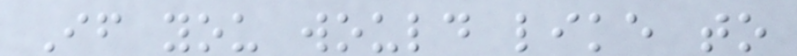If you would like to
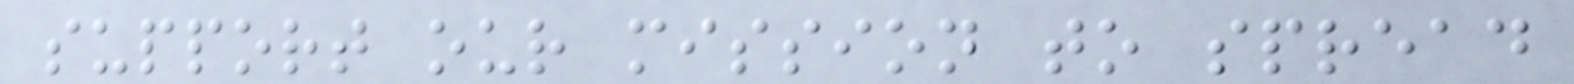support our mission to spread
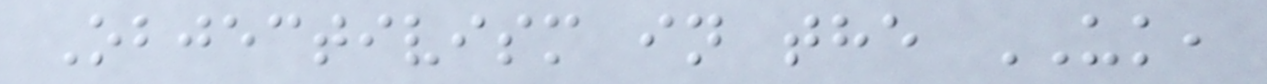Objectivism in the UK,
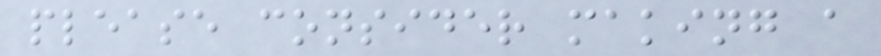please consider making a
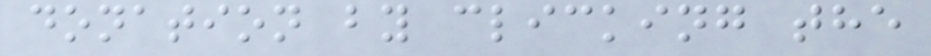donation by clicking the
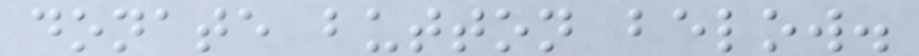donate button below.
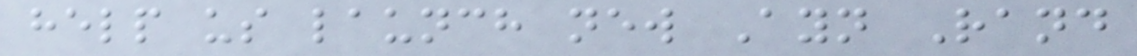help us launch new Ayn Rand
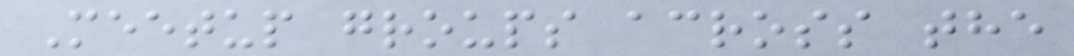Meetup groups across the
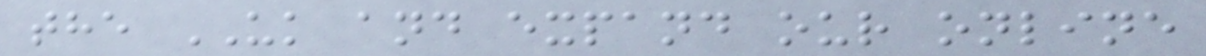the UK and expand our online
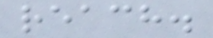reach.
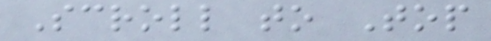Scroll to Top
